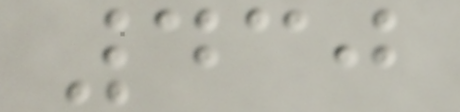430
